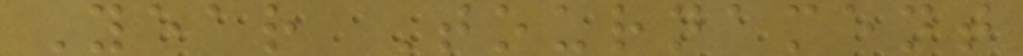Year Tournament
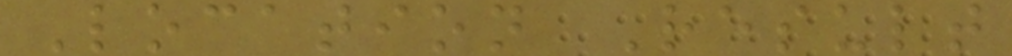Location Result
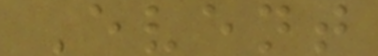Event
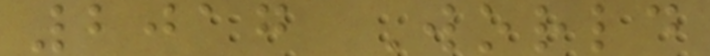2017 World
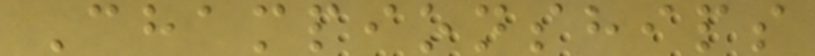Championships
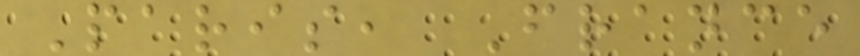Paris, France
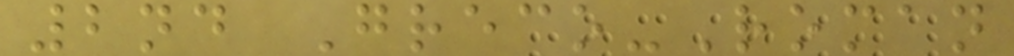2nd Greco-Roman
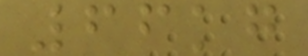66kg
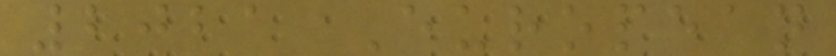2021 European
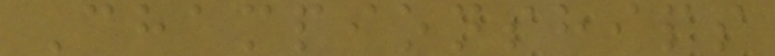Championships
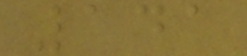141
